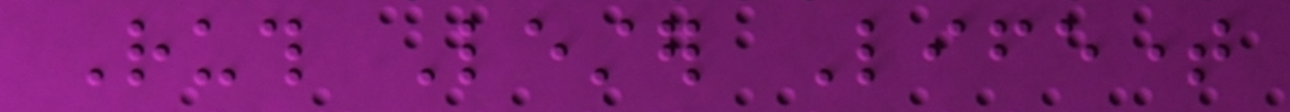Ruth Lester Lifetime
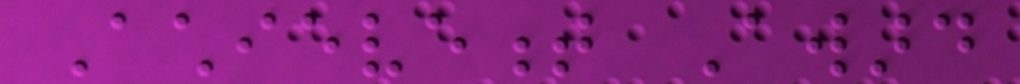Achievement Award
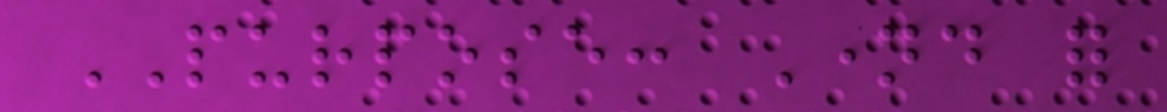PURPOSE: Named for
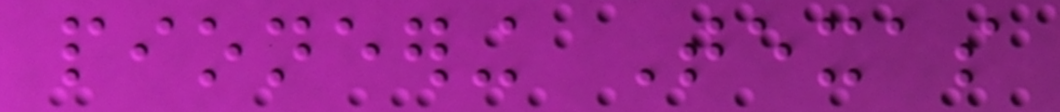pioneering Texas
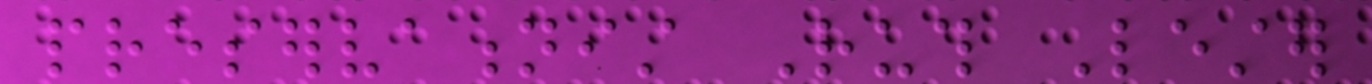preservationist Ruth Lester
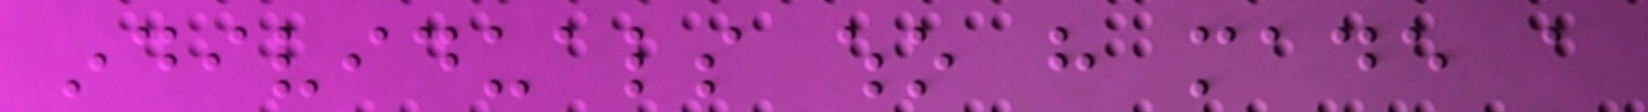individuals who have made a
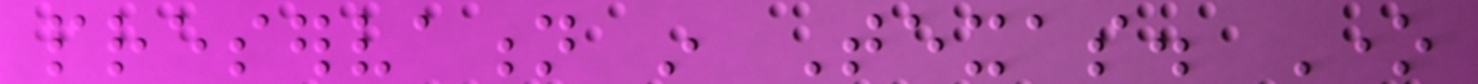preservation in Texas. One
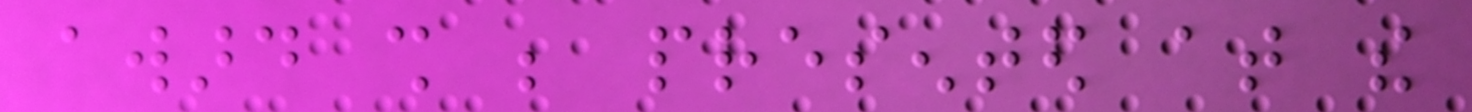award shall be presented at the
